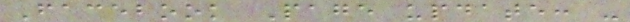Facebook Page update: -
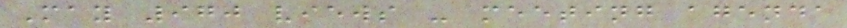May 970 views - meeting agenda
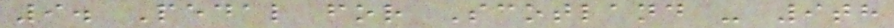9. Pedal for Scotland - 9th
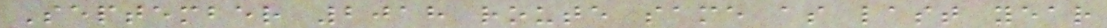September 2018 route same as last year
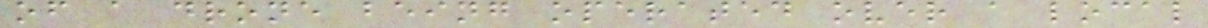of a drone being operated over a local
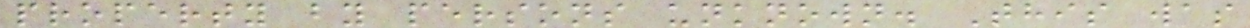property by persons unknown. This was
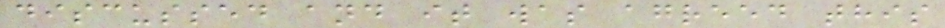discussed and it was agreed this
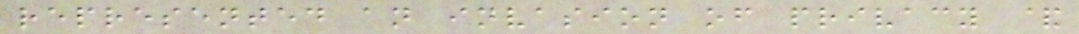represented an invasion of privacy &
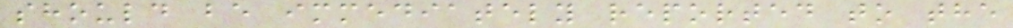should be immediately reported to the
